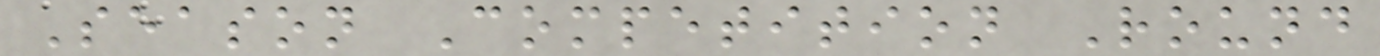Season Competition Round
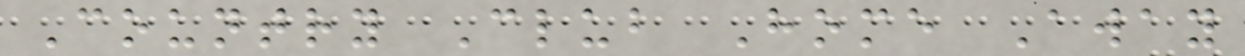Country Club Home Away
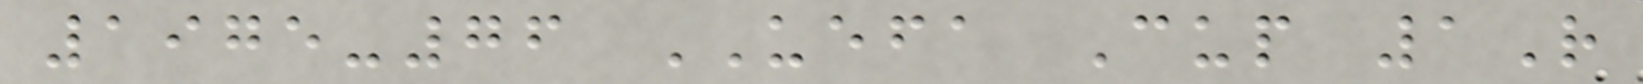1975-76 UEFA Cup 1R
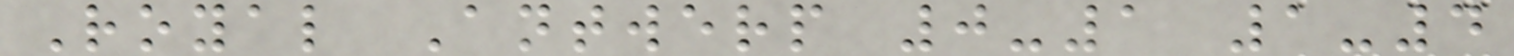Royal Antwerp 0-1 1-4
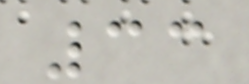33
